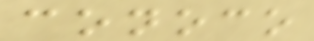conoco
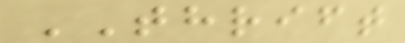THRIFT
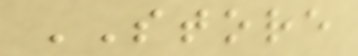STORE
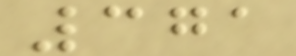371
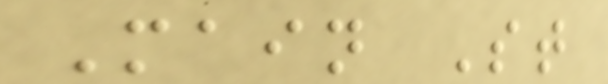Main St
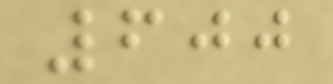600
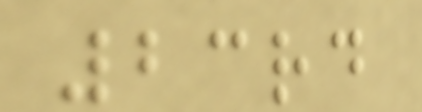23rd
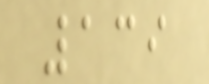139
